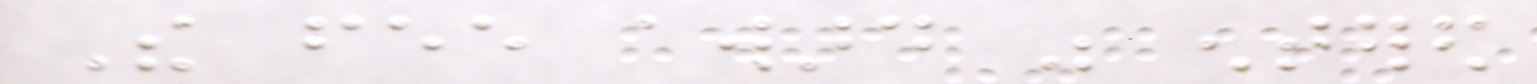The fee award was entered
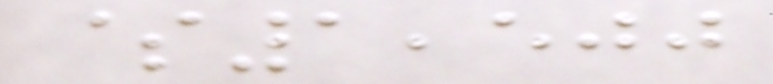$1,500
